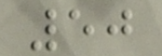50
